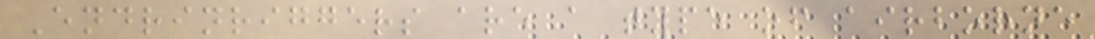Endrinriggers are a type of airborne
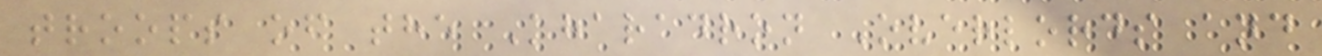troops of the Kharadron Overlords and
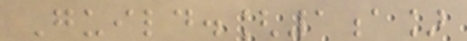Guild.[1a]
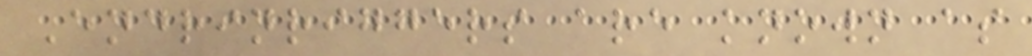Endrinriggers are known as
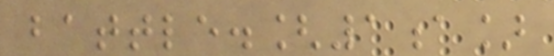battle.[1a]
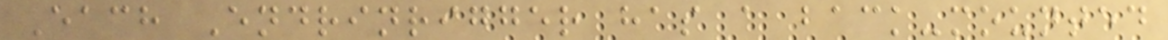Each Endrinrigger has a back-mounted
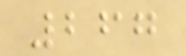267
